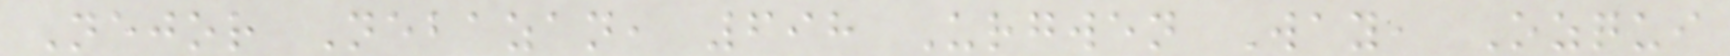Nejor Nebazan, 698 Urgwen Way, Ozqui
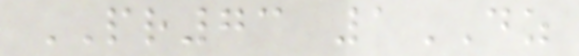PR73 1DZ
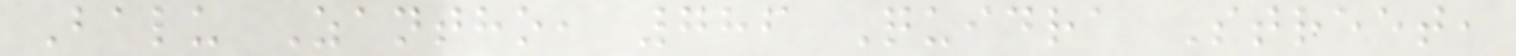Balu Zantho, 786 Quidra Street,
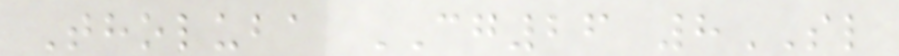Tholuba CG26 8SL
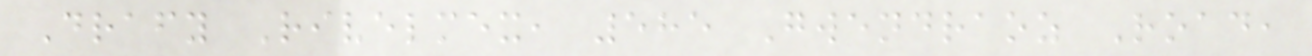Drafy Rivelmex, 585 Gwendraoz Road,
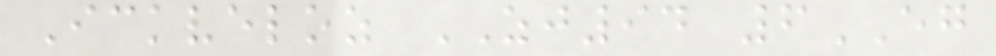Ickveloz ZJ94 6EG
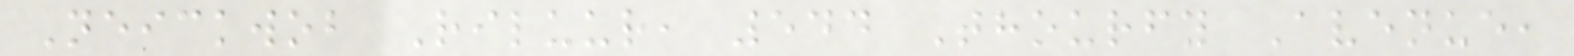Neickwob Riluur, 544 Thourfy Avenue,
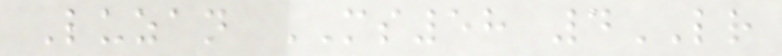Luzan MS58 4LR
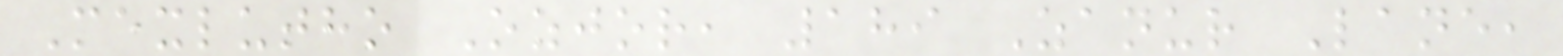Mexlutho Ozjor, 189 Zanur Lane,
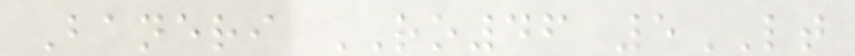Baneri RO46 5LT
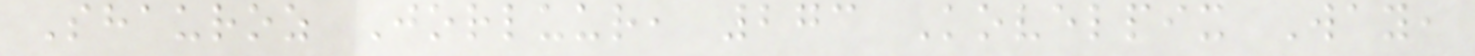Shauroz Jorluur, 273 Kovelpix Way,
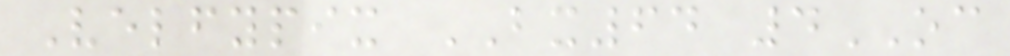Velfypix BX64 4OC
